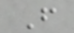F
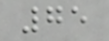75
